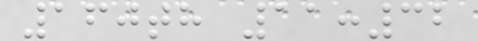160th 11:32
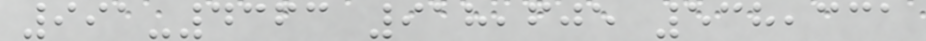991-4363 918,605 538,331
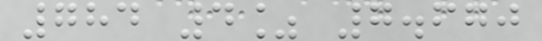784 4% 7.670
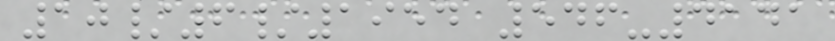10/6/1954 546-4141
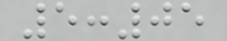5:05
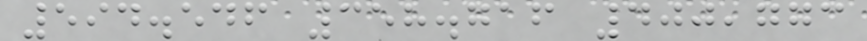594.546 358.716 400,773
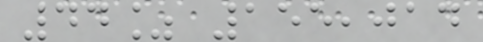44% 155,014
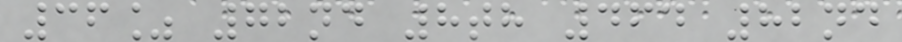36% 72nd 8th 464 82nd
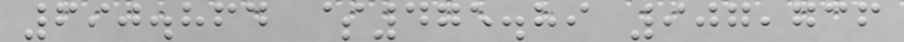690.864 $475.89 907,736
